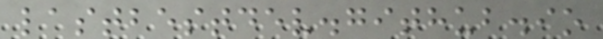lastbestdev.github.io
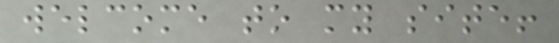welcome to my site!
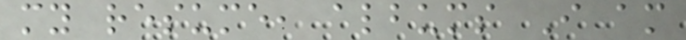my resume, albums I am
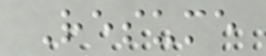Resume
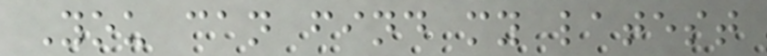You can find my latest
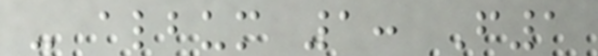- album 1: F1
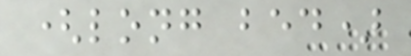(long bed)
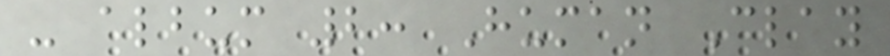- album 2: Human Clay
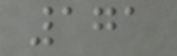171
